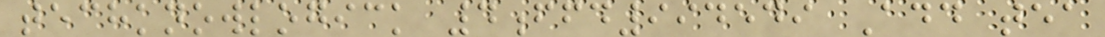techknowlogick 4ffd994549 Add tea
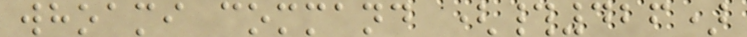whoami command (#426)
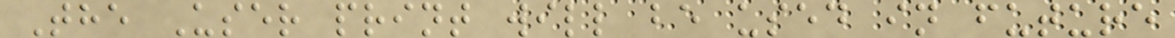The User print will be used in future
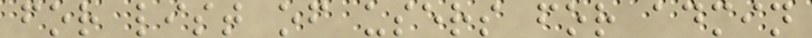for list of users for admin
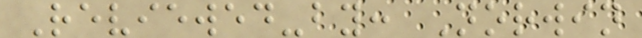Reviewed-by: Norwin
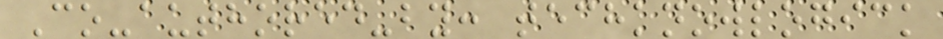Co-authored-by: techknowlogick
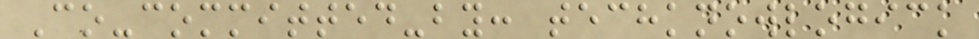Co-committed-by: techknowlogick
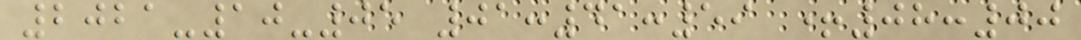2021-10-05 01:41:59 +08:00
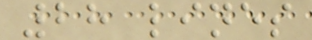28 lines
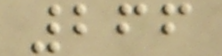266
